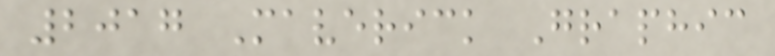2017 Maverick Graphic
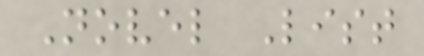Novel List
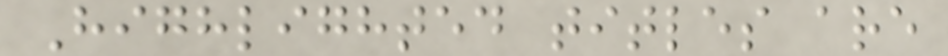Highlighted titles are
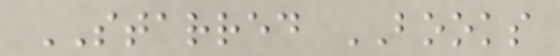STARRED BOOKS
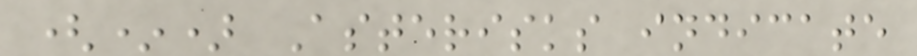(*) Asterisks indicate
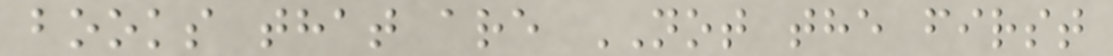books that are NOT the first
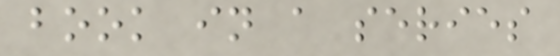book in a series
